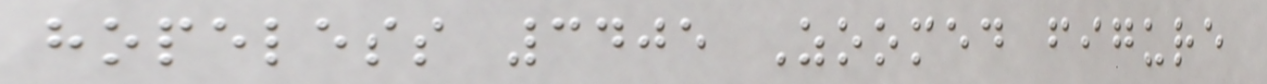hopeless 3405 Zoomed figure
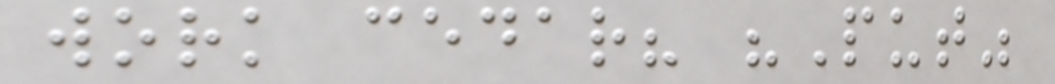work cedar? "Put"
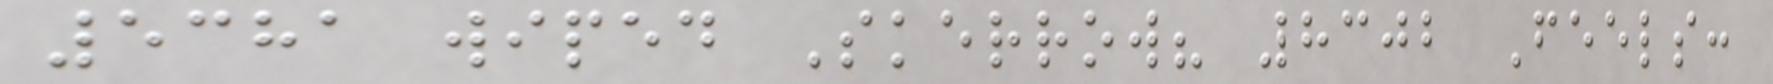5381 wiped Skerrow? 8302 Feels:
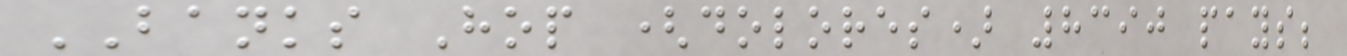BANKS Hop (dolores) 8390 pays;
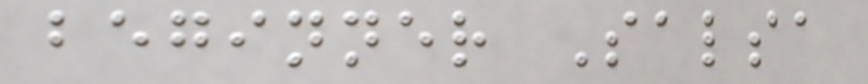beginner Salsa
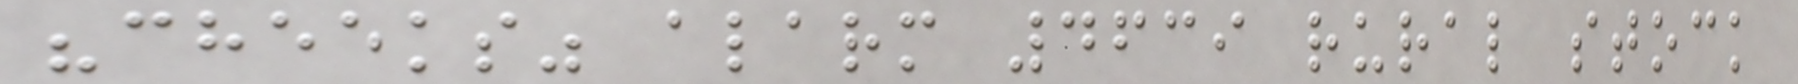"cheeks" alarm 4639 rural stock
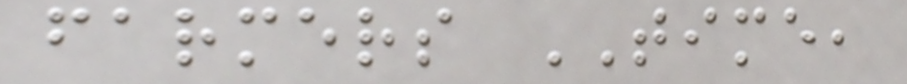farmers TIME,
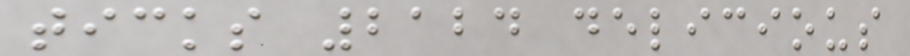ticks 2124 delicious
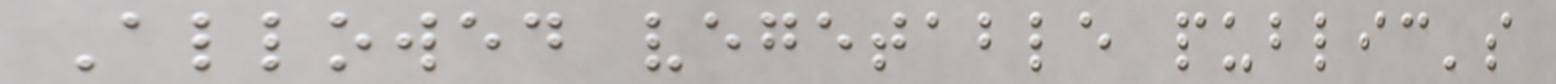Allowed vegetable public's
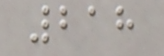218
